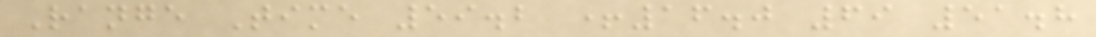Range Time 59.2 +16.0 69 51.8
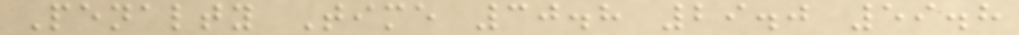Penalty Time 30.8 29.0 59.8
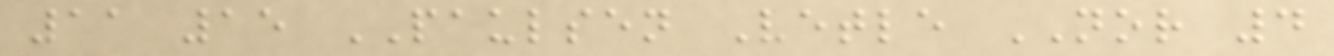11 15 PAULSEN Vetle NOR 4
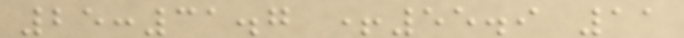25:31.7 +55.9 11
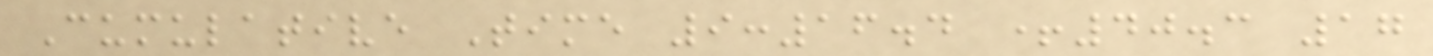Cumulative Time 9:16.4 +40.3 17
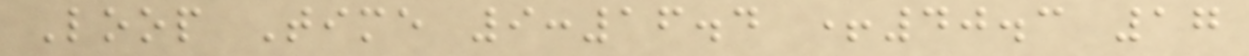Loop Time 9:16.4 +40.3 17
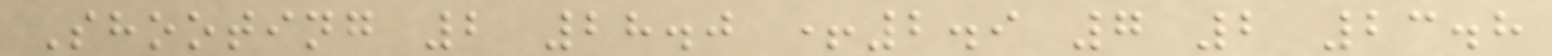Shooting 2 28.0 +2.9 7 2 23.8
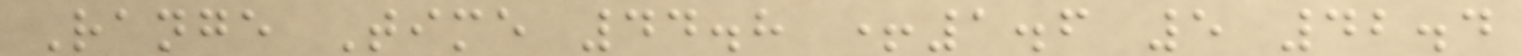Range Time 44.8 +1.6 5 42.4
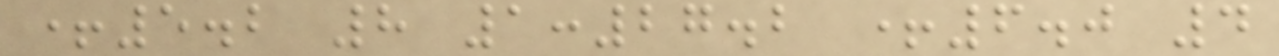+5.2 8 1:27.2 +6.0 4
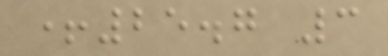+25.7 3
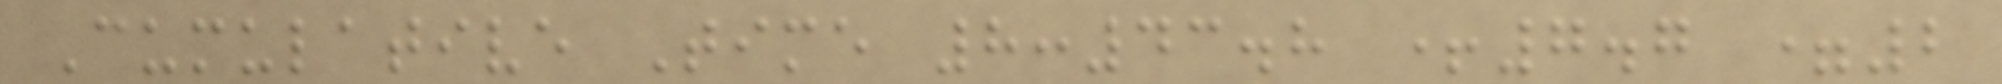Cumulative Time 8:43.8 +7.7 =2
